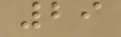29
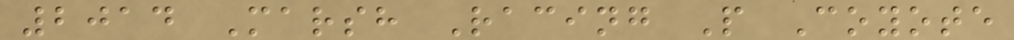2014 Marsh Racing P Coyote
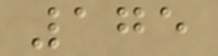175
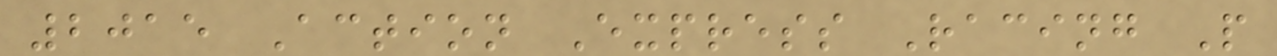2015 Action Express Racing P
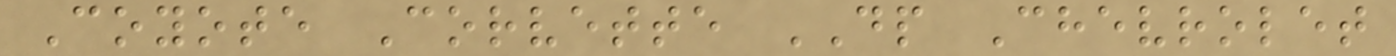Coyote Corvette DP Chevrolet
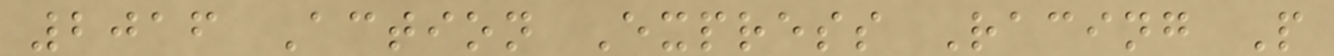2016 Action Express Racing P
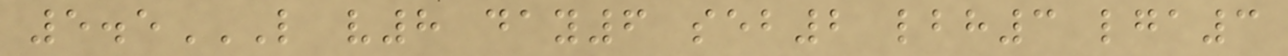5.5L V8 DAY6 SEB2 LBH3 LGA3
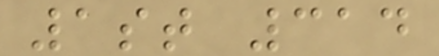1st 314
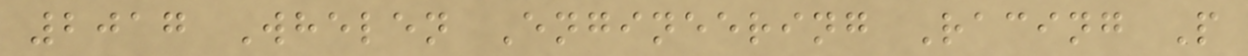2017 Whelen Engineering Racing P
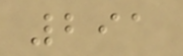291
